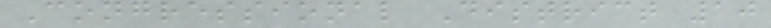Congressional District 10
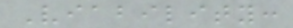Viability:
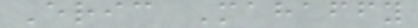Eric Mahaffy
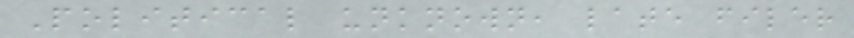Political unknown, late filer
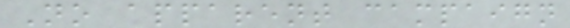No apparent campaign
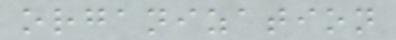organization
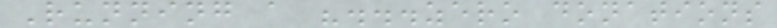Running a "...zero donations
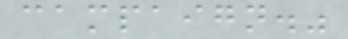campaign."
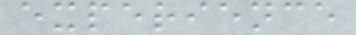experience
